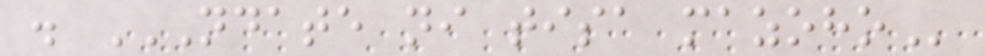. NDATE NI TISA MAZOHO
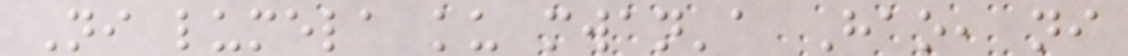Ni lumela ku mwan'a Hao, ni
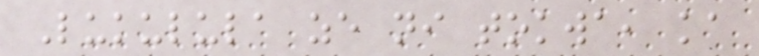Lukulula ze ni tokwa, ka
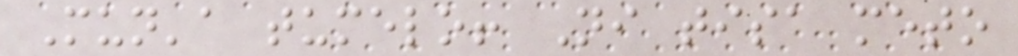Mun'a tumelo! Ni tisa meto
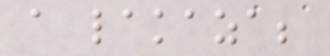a lakaza;
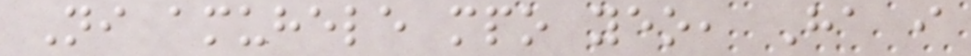Ni amuhele mpo yeo, Ha i
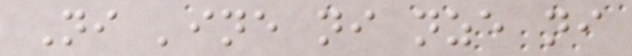Ni 'ine ni nze ni
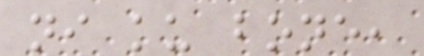ni ku bone,
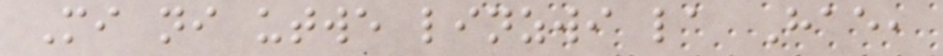Mi ni utwe linzwi la Hae,
